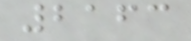2163
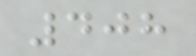408
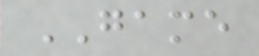GAME
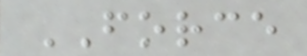FORCE
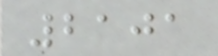2101
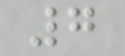7
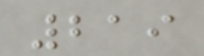219
